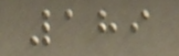189
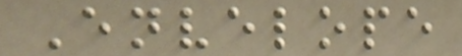Envelope
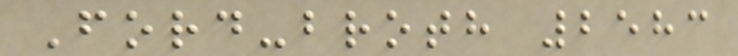Ford-broth 2583
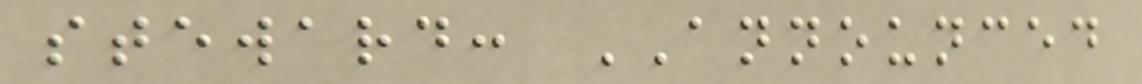steward: ANNOUNCED
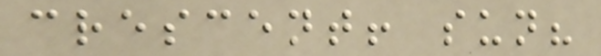crescent! sun?
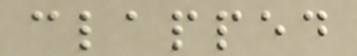clapped
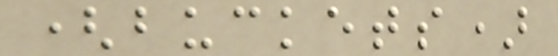(buckets)
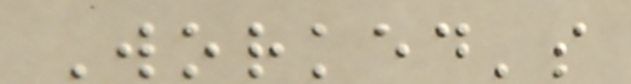Worked's
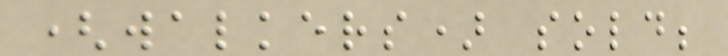(walkers) sold;
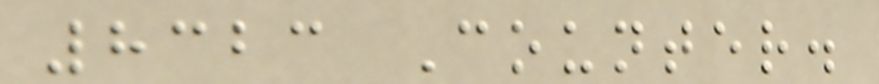8323 Counter.
